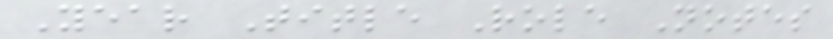Year Title Role Notes
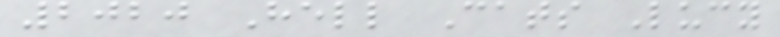2020 Hell Cats Lucy
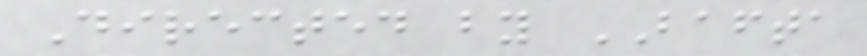Directed by BAFTA
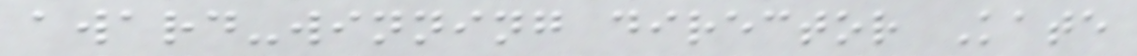award-winning director Kate
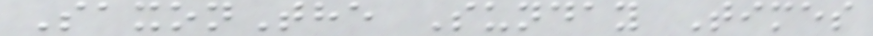SaxonThe Sunday Times
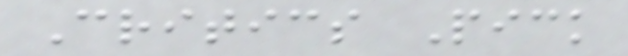Critics Pick
